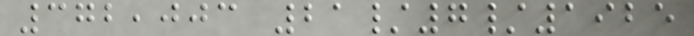372,003 21/7/1925
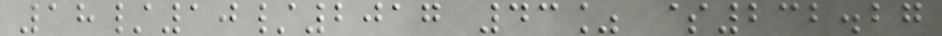18/10/2017 43% $232.27
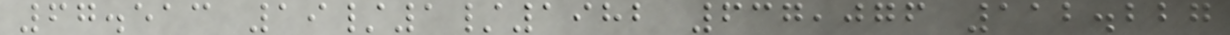67.513 19/1/1982 637,076 112.227
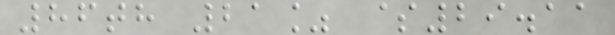86th 21% $29.11
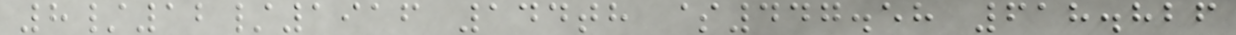8/12/1916 144th $447.58 618.826
